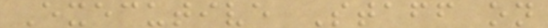Executive Staff on
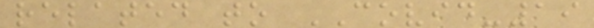related to COVID-19
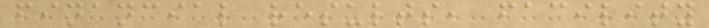financial results, facility
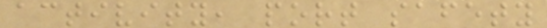activity, port safety
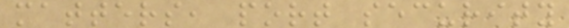matters, port security
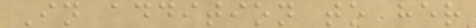In addition to her
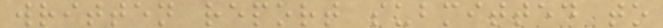written report submitted to
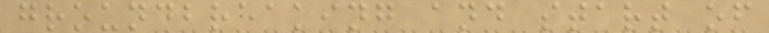groundbreaking and start of
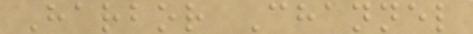Harbor Channel
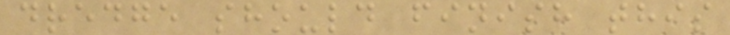dredge should finish this
